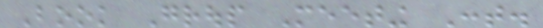Book Group Meeting Cont.
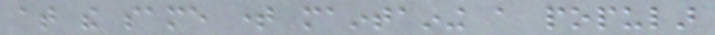at the same time maintaining a popular
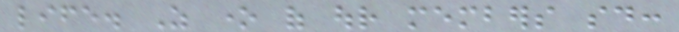life. As one of our members said:
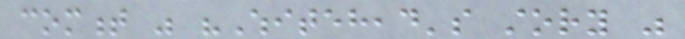comment was "Whitehead's story was
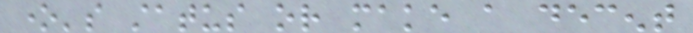one's status or make a decent
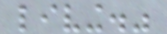living."
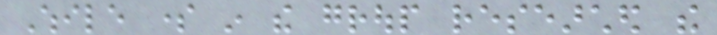While some in the group researched the
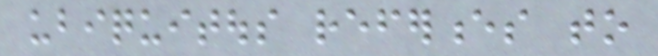ubiquitous references to
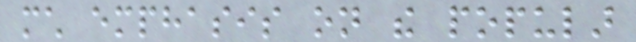much emphasis on the popular
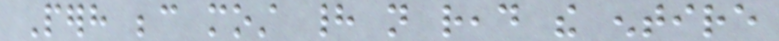Perhaps because most had not read the entire
